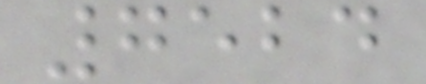7524
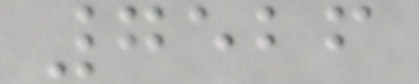7526
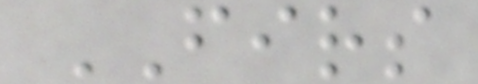FIRS
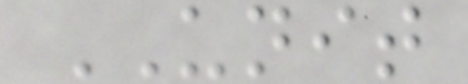UNIT
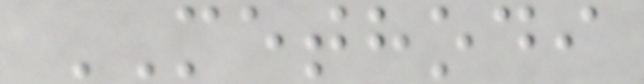METHODI
